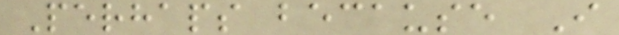Perhaps because I
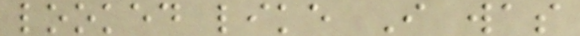looked like I was
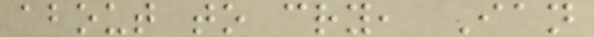about to cry, Ian
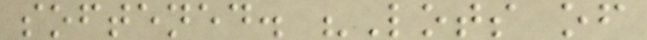softened. "Lots of
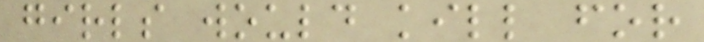girls would kill for
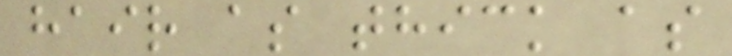hair as thick as
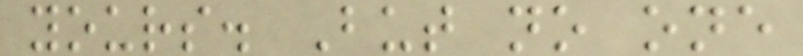yours. But no one
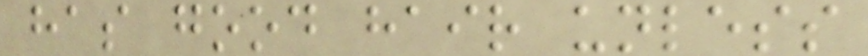has good hair unless
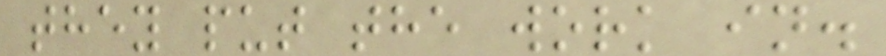they put the work in.
